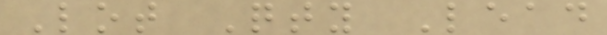Lot Qty Lead
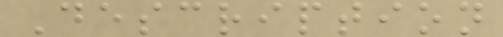Description
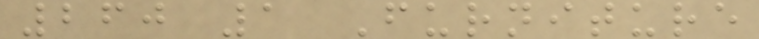260 1 Furniture
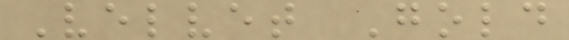Velvet Gold
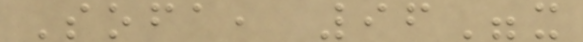Sofa, 96"x
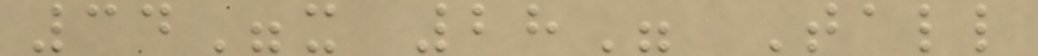34"x 28" Tall
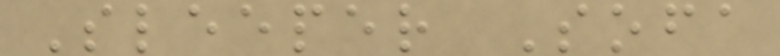Sleeper Sofa
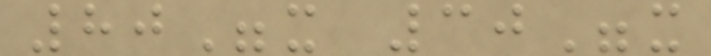80"x 30"x
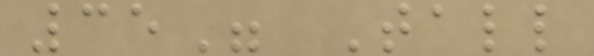35" Tall
